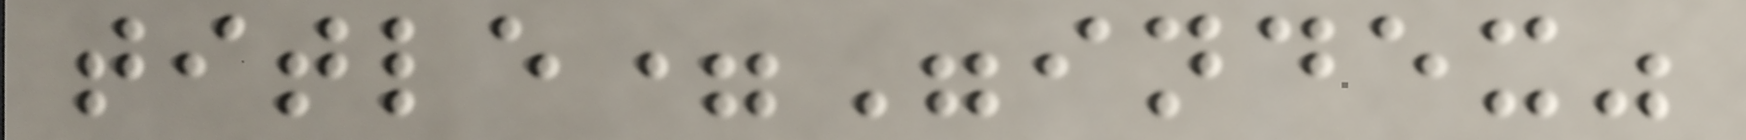title="index"
